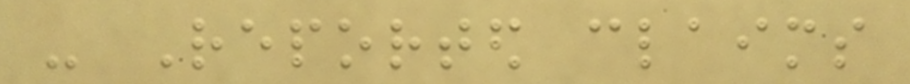- Reported claims
